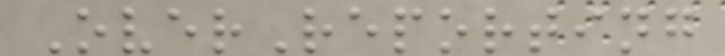OverReporting
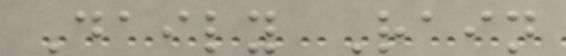Daily Rain
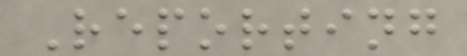Reporting
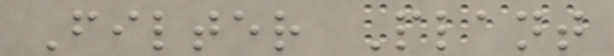Filter Plant
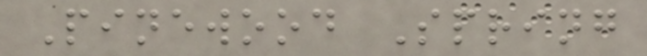Pinewood Spring
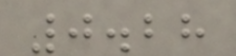0.28
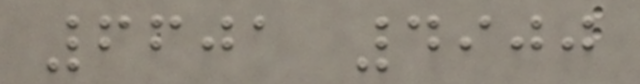6601 4900
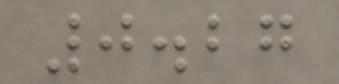0.27
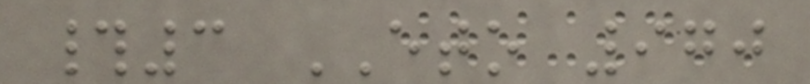#3 ETO 970
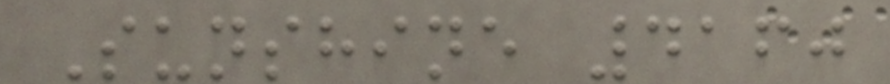Sunshine 4160
